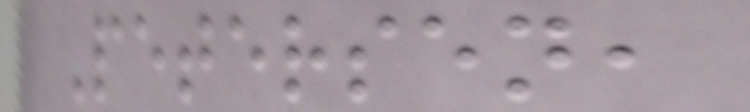Petersen,
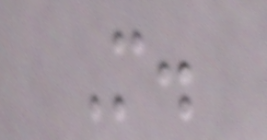M.
